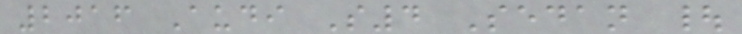2016 Audi S4 Sedan |
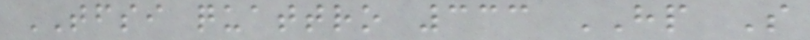TFSI quattro 333 HP S
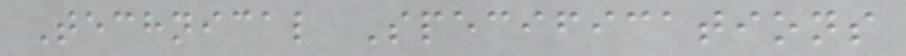Technical Specifications
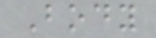Body
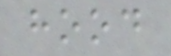hood
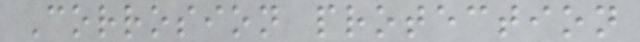Corrosion protection
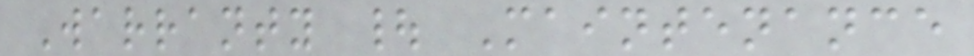Warranty | Maintenance
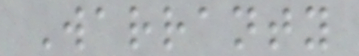Warranty
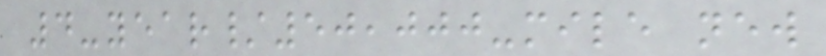4-year/50,000-mile new
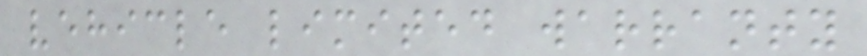vehicle limited warranty
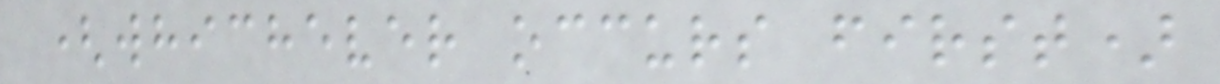(whichever occurs first)
